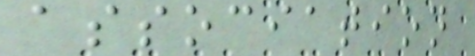association
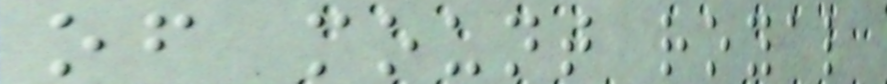of mount royal
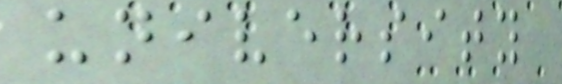university
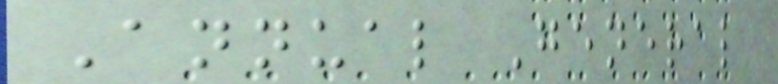Annual General
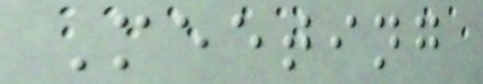Meeting
